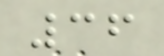36
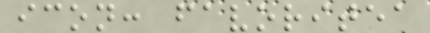icon: favoritea
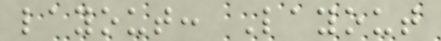layout: Layout
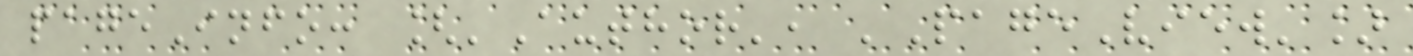pageInfo: ['Author', 'PageView']
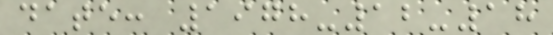date: 1978-12-18
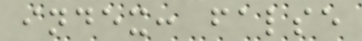index: false
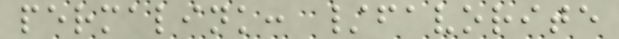permalink: /favorite
